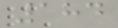184
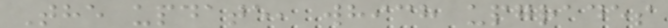The update, which upgrades
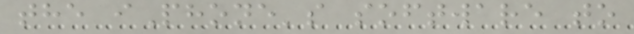the iPhone's software to
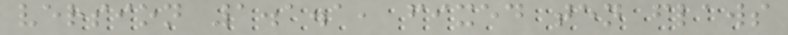version 1.1.1, fixed ten flaws
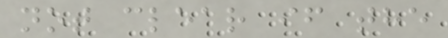not clear if the
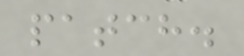patch.
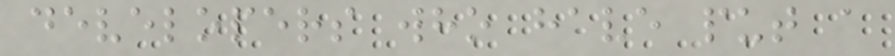developers who have put a
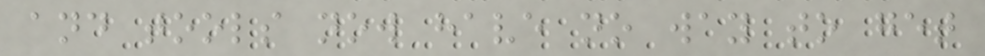and tools now have no way to get
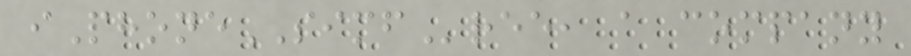iPhoneSIMFree, a company
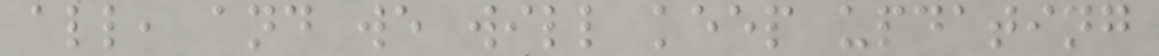all, and we will keep updating
